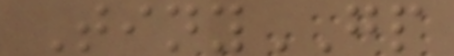TinyGP
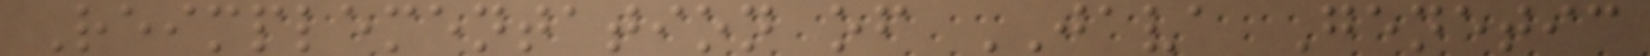Reimplementation of JAVA Genetic
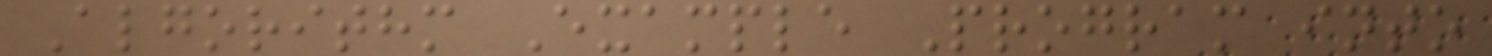Algorithm Example Program into
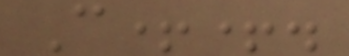C++.
